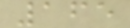165
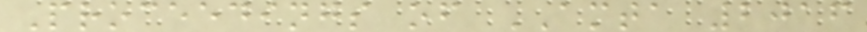Proceedings of AMTA 2016
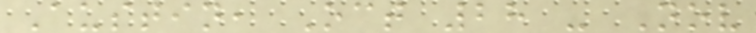Austin, Oct 28 - Nov
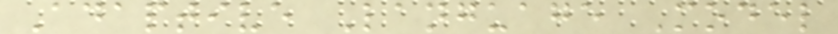Adaptive Language Model
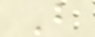B
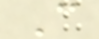C
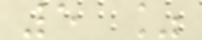5 %
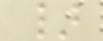}
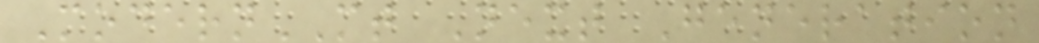ModernMT Next Generation
